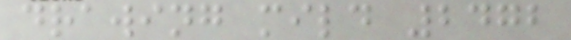drawing mild 2472
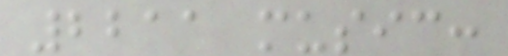2211 music:
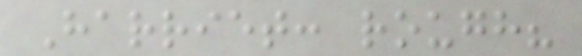Harriet: rough?
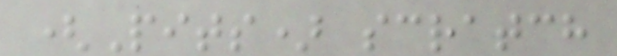(Pits) scratch
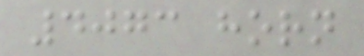4073 horn
